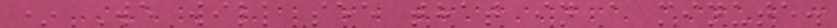* We will see that in a minute.
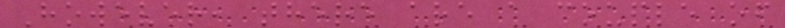However, there are a couple of
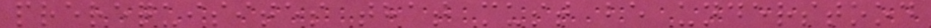prerequisites that must be understood
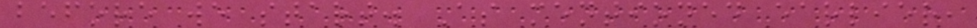before we start. As mentioned earlier,
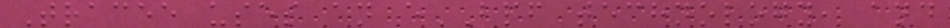Tracee uses an eBPF technology, and
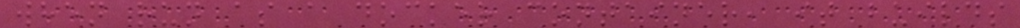when run as a docker container, it builds
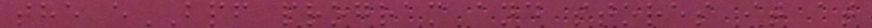the eBPF program and stores it at
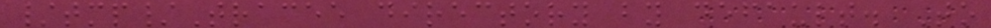/tmp/Tracee directory by default. To
